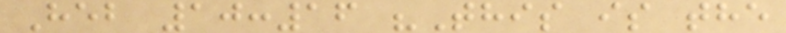Heb 10:16 "This is the
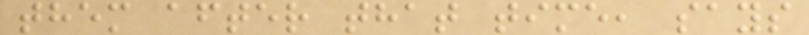them after that time, says
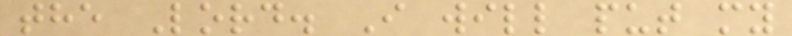the Lord. I will put my
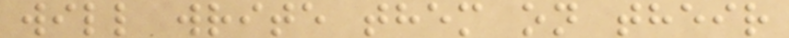will write them on their
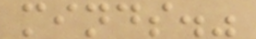minds."
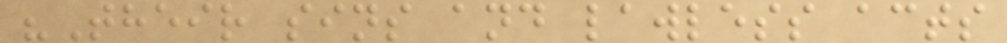"Their sins and lawless acts
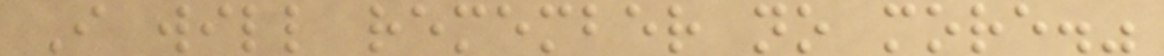I will remember no more."
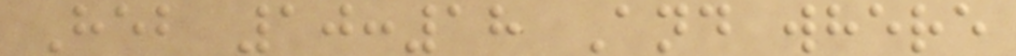Heb 10:18 And where
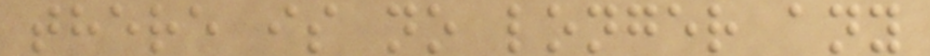there is no longer any
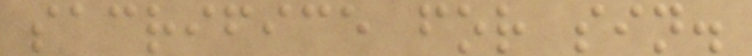sacrifice for sin.
